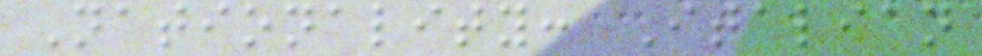Nationality: Italian
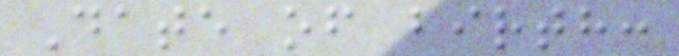Date of birth:
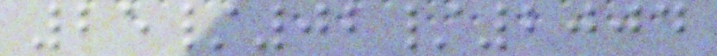25/02/2004
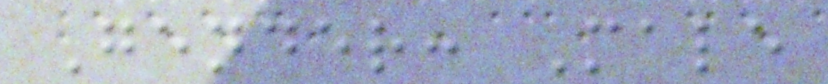Gender: Male
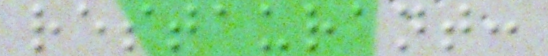restaurant:
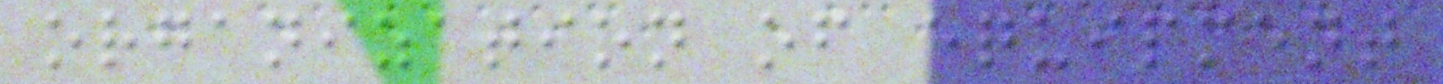organization of equipment
